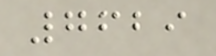7629
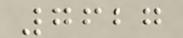7627
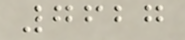7627
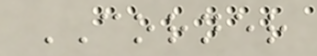CORNER
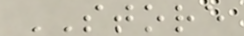STORE
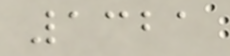1321
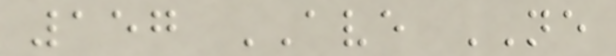157 AVE NE
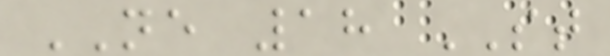NE 18 ST
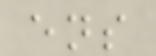ens
